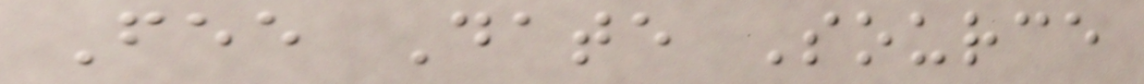Fee Date Source
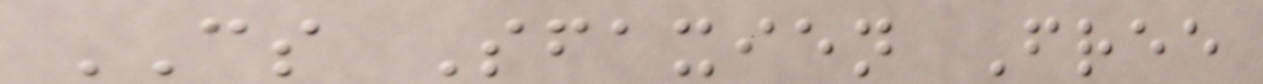CS Sfaxien Free
